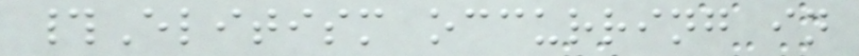#Elitism occurring in
